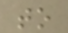to
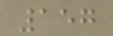157
